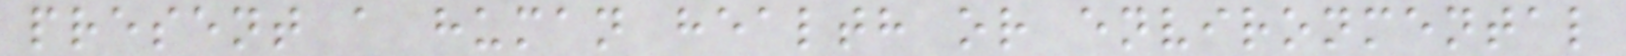present a human health or environmental
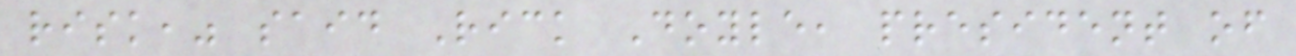risk," said Rick Doyle, president of
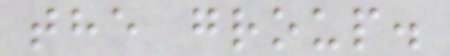the group.
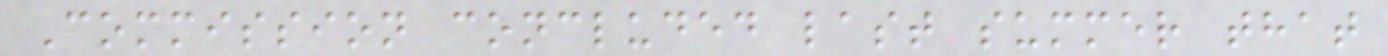Commission concluded last summer that
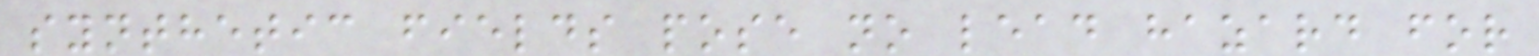synthetic fields pose no lead hazard for
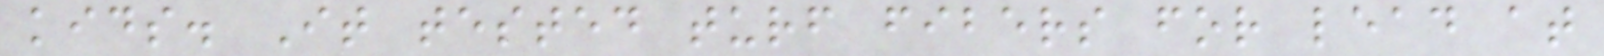kids. It tested turf fibers for lead at
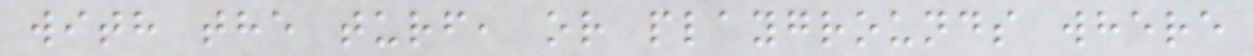with the turf, or playgrounds where
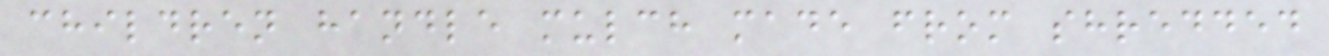children handle mulch made from shredded
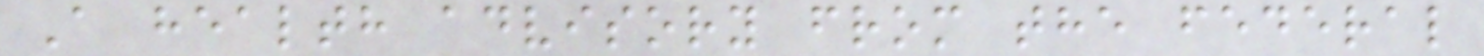A health advisory from the federal
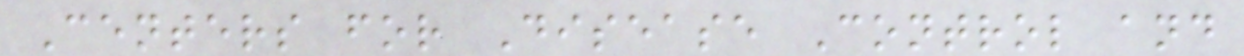Centers for Disease Control and
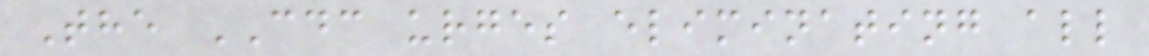The CDC urges eliminating all
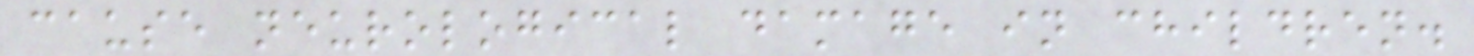cause neurological damage in children.
